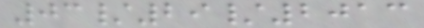03/29/2013
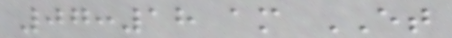07:18 am ET
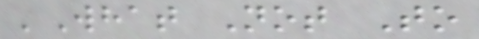'What Not To
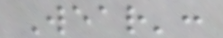Wear':
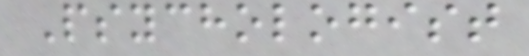Psychologist
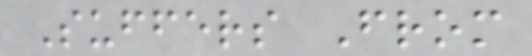Suffers From
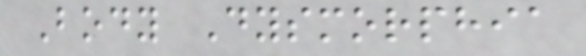Body Dysmorphia
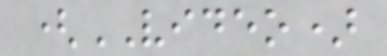(VIDEO)
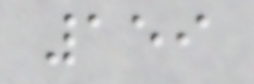159
